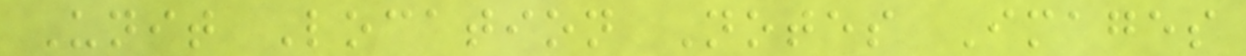Unit Location Notes Images
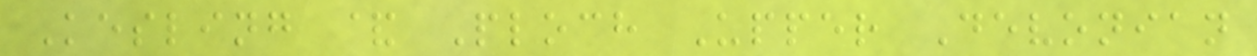Kesling & Ploch Upper Devonian
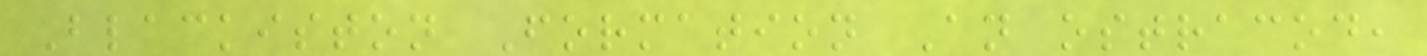Blackiston Formation An ostracod,
